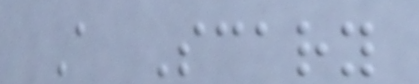A Scary
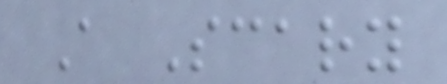A Scary
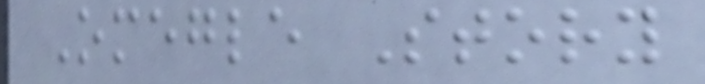Omegle Story
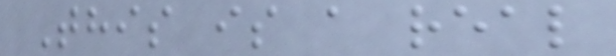This is a real
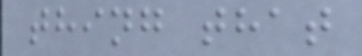thing that
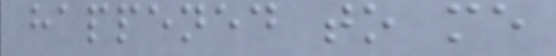happened to me
